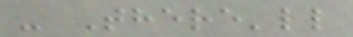- There'll
